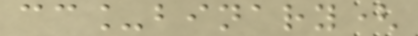cc_binary(
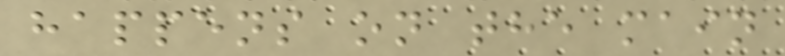happens on the main
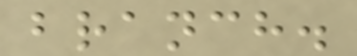branch.
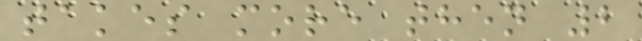takes more then 2
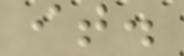it.
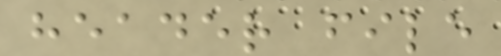header file
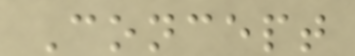Concept
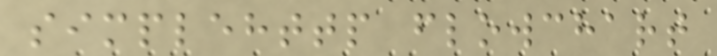simplehttp flowchart
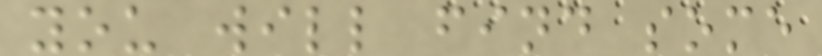you will find some
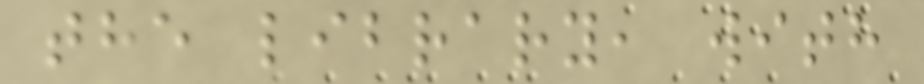the library, with
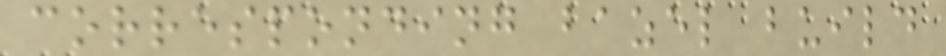corresponding bazel build
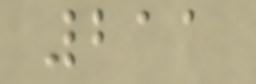211
